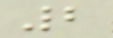2
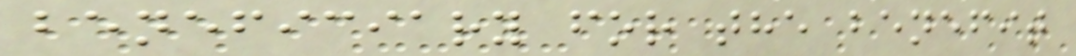beneficiary for the benefit
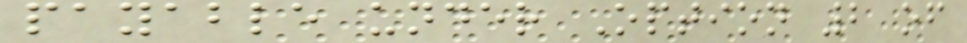payable under Option 2 of
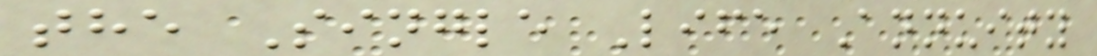the Single Life Annuity
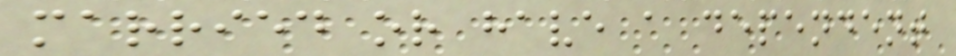married or have a dependent
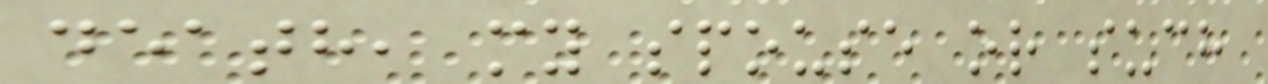death, my spouse or such
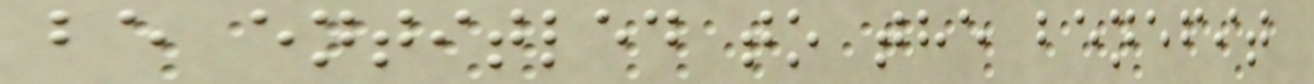be entitled to the benefit
